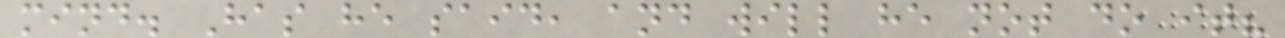mind. Has he said, and will he not do it?
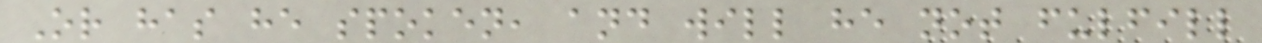Or has he spoken, and will he not fulfill
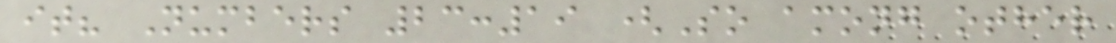it? Numbers 23:19 (So among other
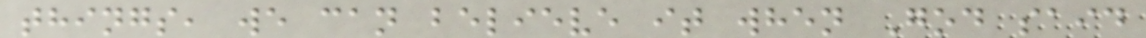things, we can believe it when God said
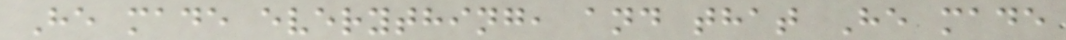He made everything, and that He made
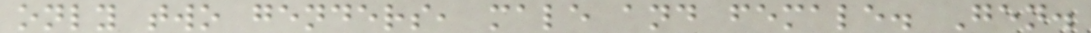only two genders, male and female. Gen.
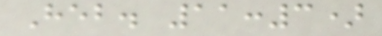Heb. 11:3)
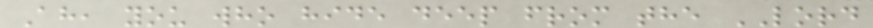Ah, you who hide deep from the LORD
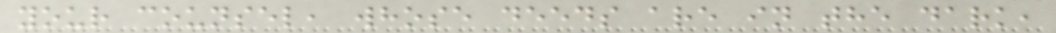your counsel, whose deeds are in the dark,
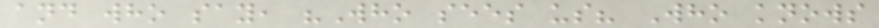and who say, "Who sees us? Who knows
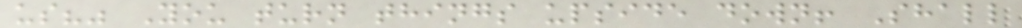us?" You turn things upside down! Shall
